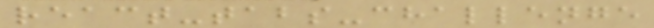react-tabs-challenge
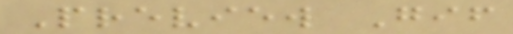Preview Gif
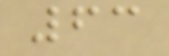63
